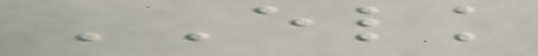ELK
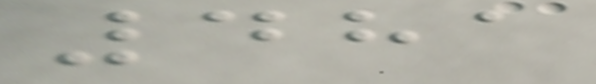481
